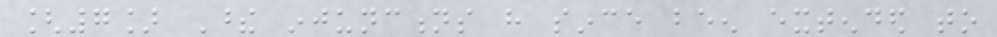[7] These injunctions have since been extended to
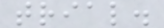trial.
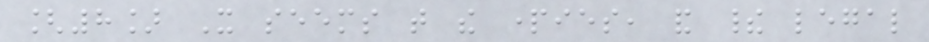[8] It seems that the parties, and their legal
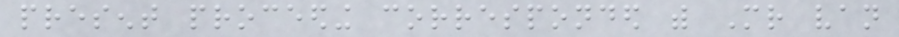present proceeding corresponded with Mr van
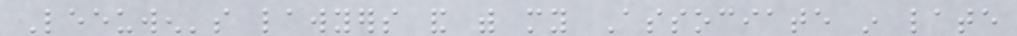Leeuwen's lawyers and with my Associate in late
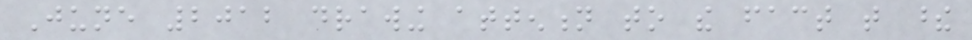June 2012 drawing attention to the fact that these
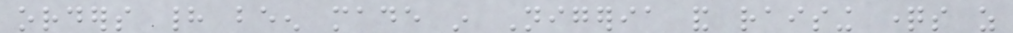orders had been made in Nigeria and raising questions as
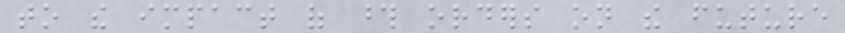to the impact of those orders on the future
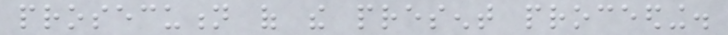prosecution of the present proceeding.
